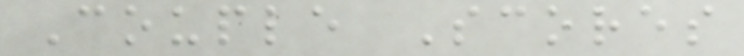Couple Scores
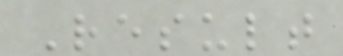Result
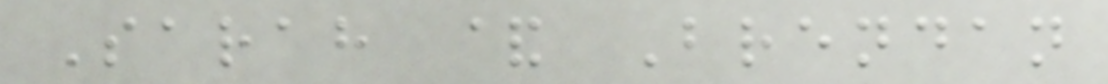Sarah & Brendan
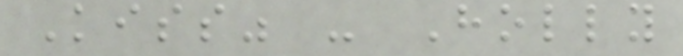Kiss" - Holly
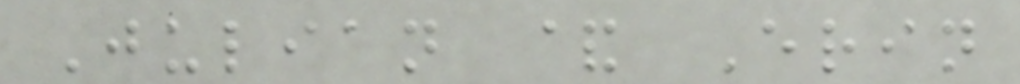Julian & Erin
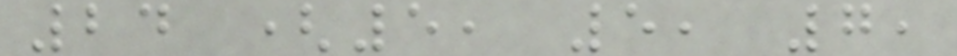24 (5, 5, 7,
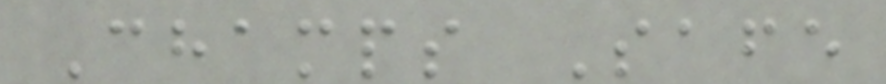Champs Safe
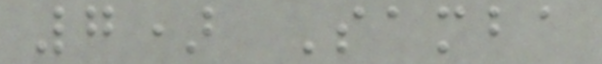7) Samba
